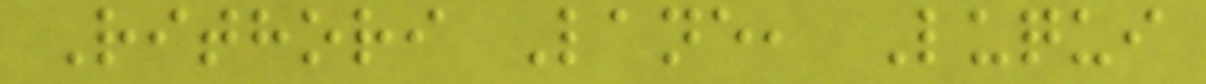Rithori Lane, Luqui
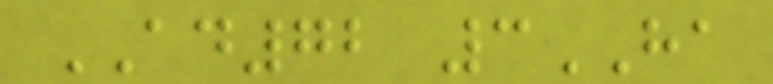AD72 3HA
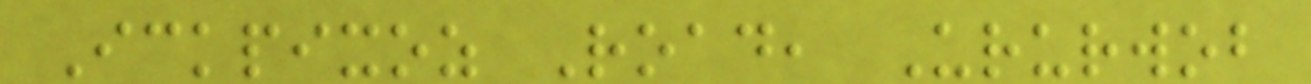Ickpixoz Road, Ururwob
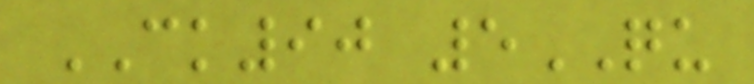CK90 5QU
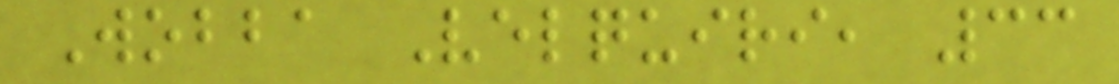Wobba Velquiri, 33
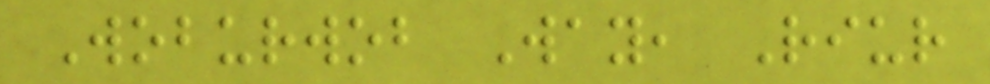Woburwob Way, Riur
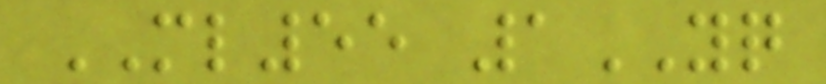ML55 1YQ
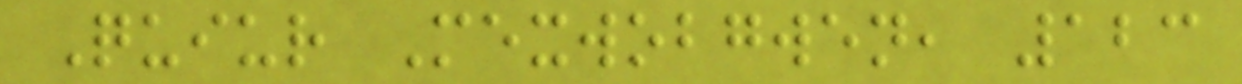Quiur Mexwobgwen, 123
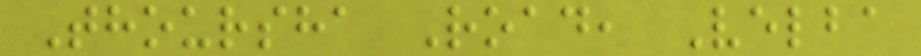Thoursha Road, Velba
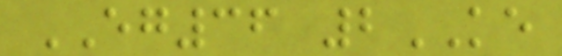EG36 2KE
